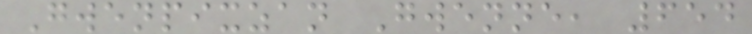Gwenpixzan Gwenne, 654
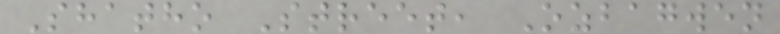Shatho Street, Ozbagwen
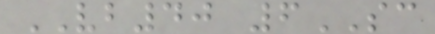VB40 6SC
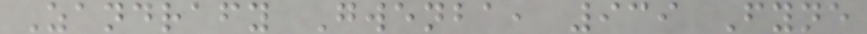Zandrafy Gwenba, 939 Fyne
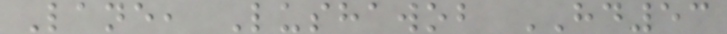Lane, Lushawob HD53
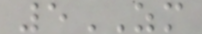5ZM
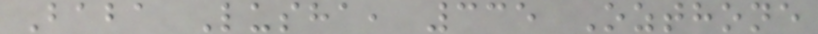Baba Lusha, 335 Ozthone
